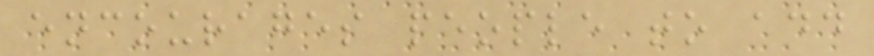encourages people to add
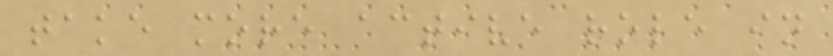take more active role in
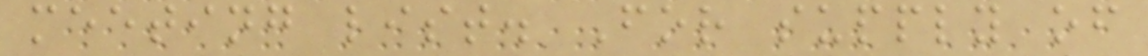meeting list. For supply of
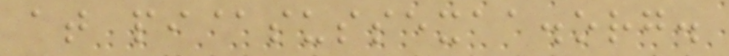at pi@sussexaa.org.
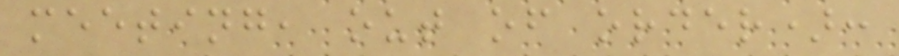meeting, out of order):
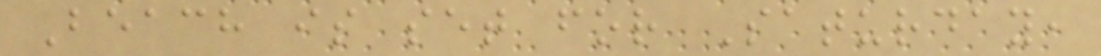Beach is set for Saturday,
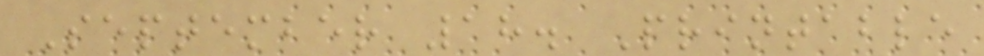September 18. Printable
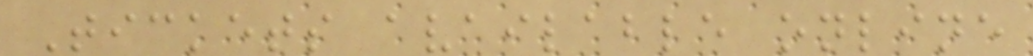Tickets available online
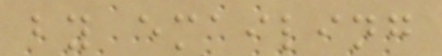by emailing
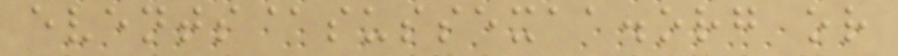events@sussexaa.org or
